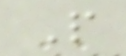P
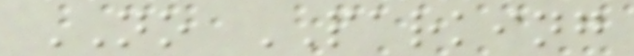NO PARKING
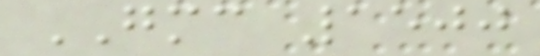GMC 1500
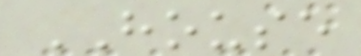HOUSE
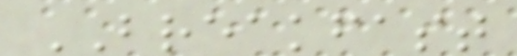BREAKFAST
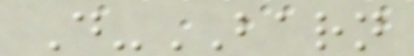D-BARN
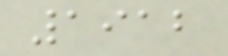1912
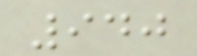940
